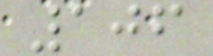106
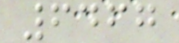6467
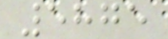5875
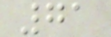71
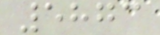5873
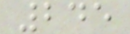245
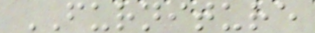FURNITURE
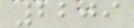2209
